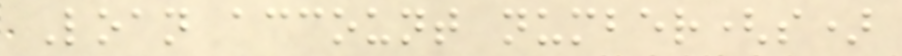Loan account number(s)
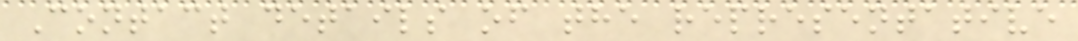Contact details of the representative
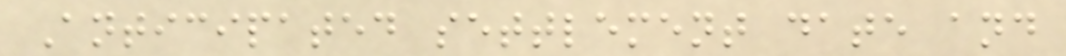Anticipated settlement date and
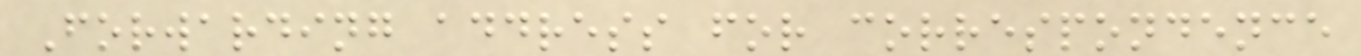Forwarding address for correspondence
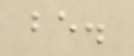be.
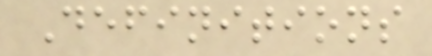Definitions
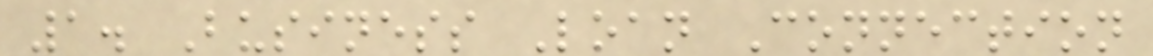1. Business Loan Connection
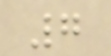7
